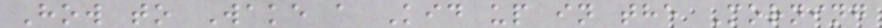How to Wake a Kid up in the Morning
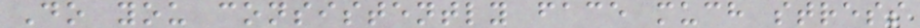Do you consistently face much stress
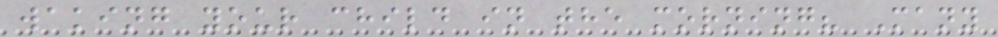waking your child in the morning? Many
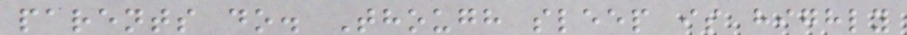parents do. Though sleep is highly
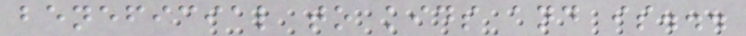beneficial to kids and is...
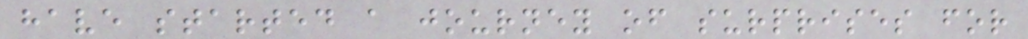have started a journey of surprises for
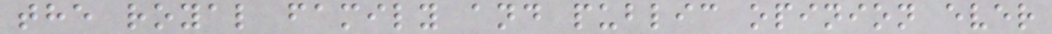the royal family and public opinion ever
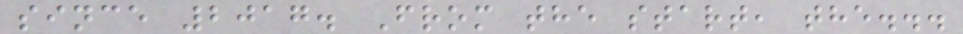since 2017. From the start, the...
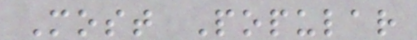Most Popular
